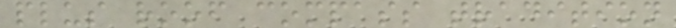plus roof compass tradition
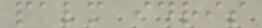palm idris
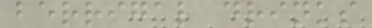berrigal drinks
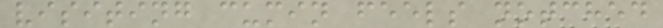visiting cumin feels notched
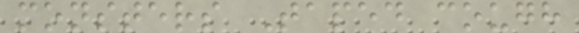monsters Taped cough
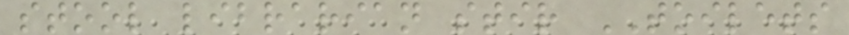stool librarian stir TOILETS
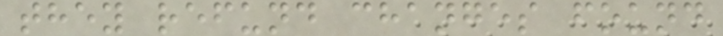they refund changes found
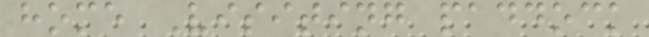home Visiting paddock
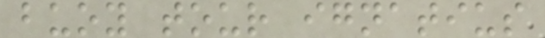buoy tour ignatius
